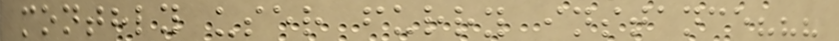monthly user furry instance???
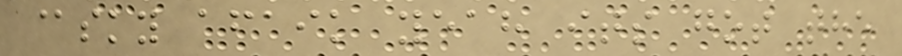@sky afaik yeah its got the
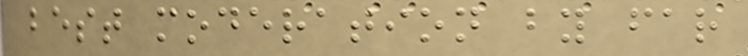best moderation by far
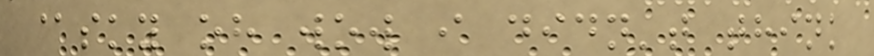@sky oh wow i didn't think
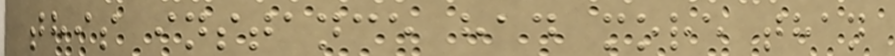this instance had more than
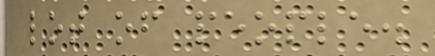lot of people.
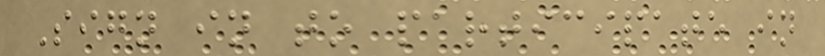Sign in to participate in
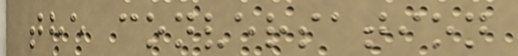the conversation
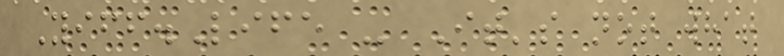Yiff.Life - It's not what
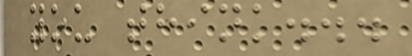you think...
